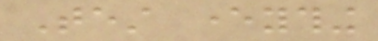Test everything
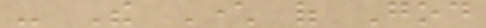- The Character of God
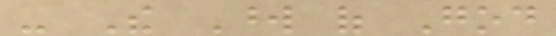- The Word of God
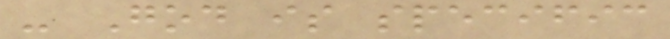- God is specific
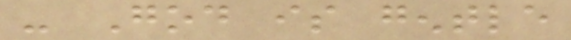- God is gentle
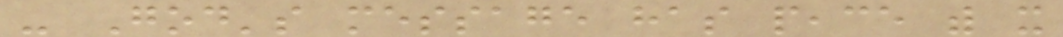- God's message has peace with it
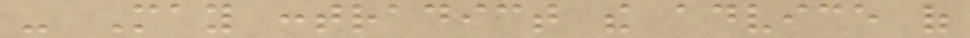- May contradict the advice of
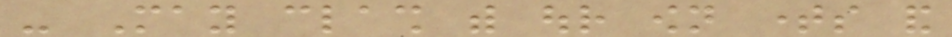- May clash with our own times and
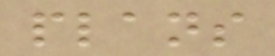plans
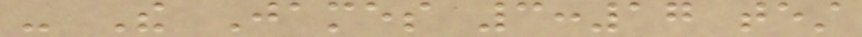- The James 3:17 test
